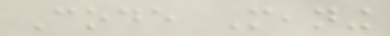Code Meaning
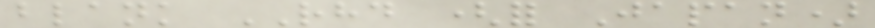blank RHD (for Japan)
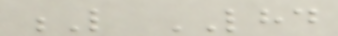L LHD
